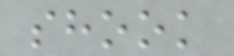shook
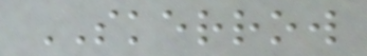SKERROW
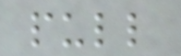pull
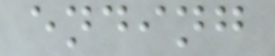ending
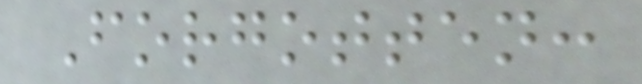Forgotten:
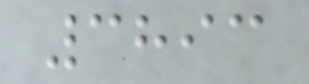3893
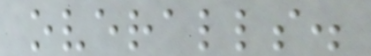overalls.
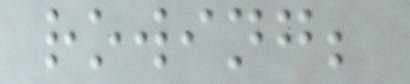rowing;
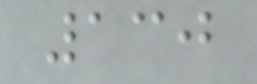130
